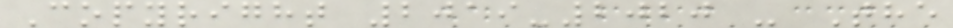Copyright 2019-2020 - The
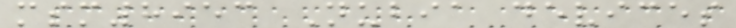msm8953 Nubia devices
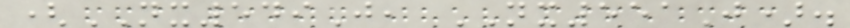(NX549J, NX551J).
